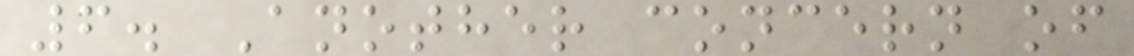6. Another concern of
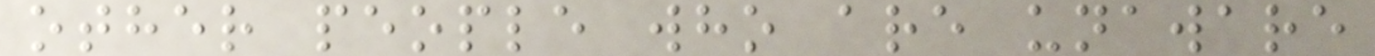other people who are unaware
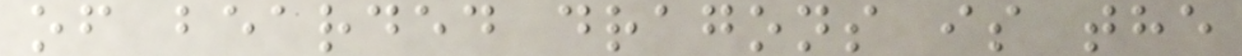of bearded dragons is the
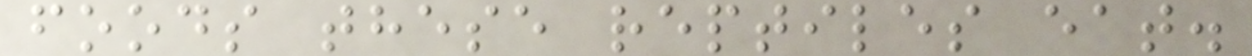foods these reptiles eat.
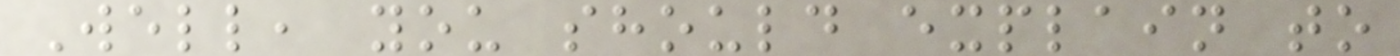Well, you should explain to
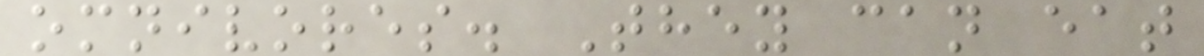omnivores. They can eat
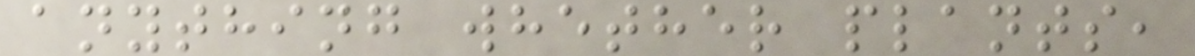anything whether plants,
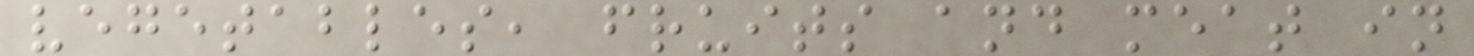vegetables, fruits and meat in
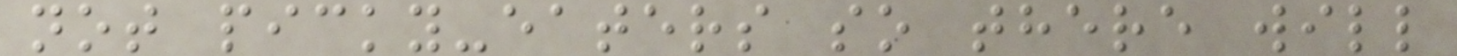not picky-eaters so there will
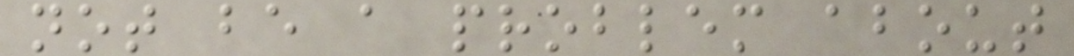not be a problem about
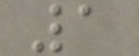1
